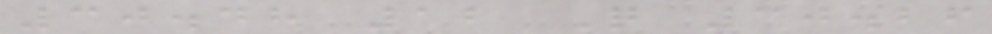30.48 12 Q 30.26
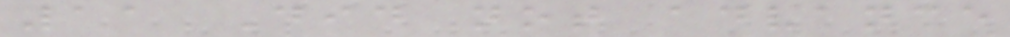11 Did not advance
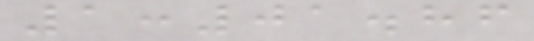1:01.86
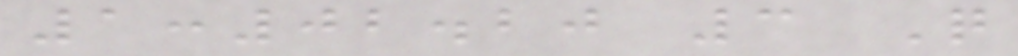1:02.20 3 Q
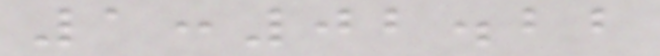1:02.22
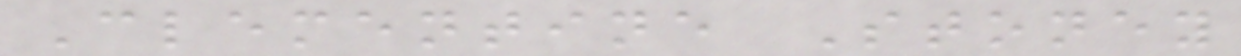Clementine Stoney
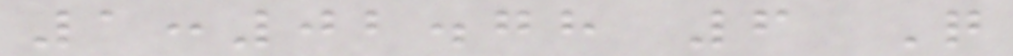1:02.78 6 Q
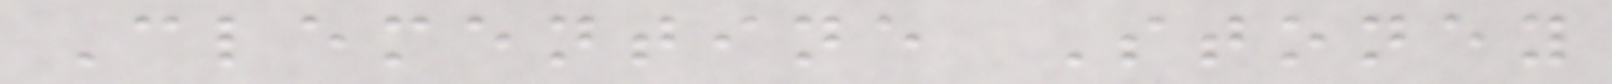Clementine Stoney
